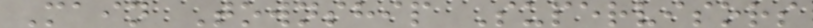Main Township Supervisors
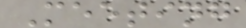Meeting
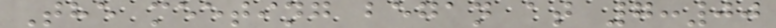The meeting began at 7:00
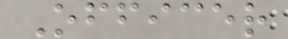Officer
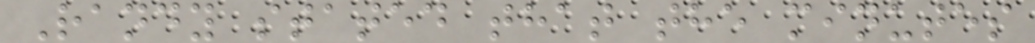Randy stated that the minutes
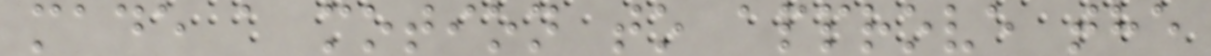made a motion to approve the
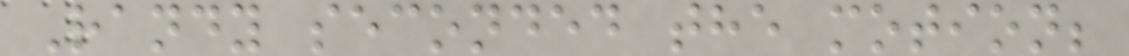Randy seconded the motion;
